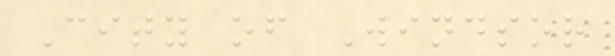City of Windsor
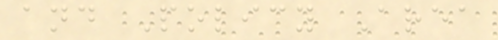and Policy Area
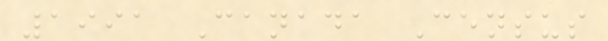1991 Canada Census
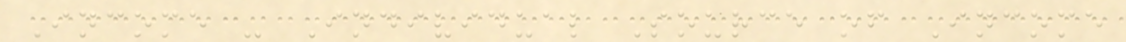Income - Individual Source of Income
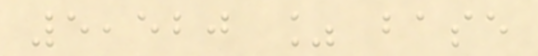5,520 % base
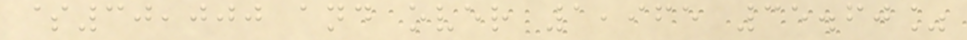$30,000 and over 1,965 35.60%
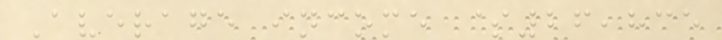Average income $26,835
